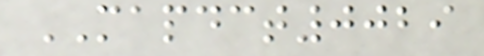MAPDCT0029
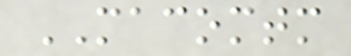MACOMTM
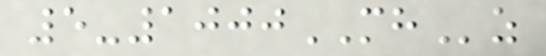5-1000MHz
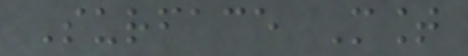Surface Mount
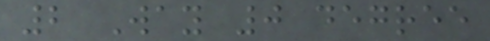2 Way 0 degree
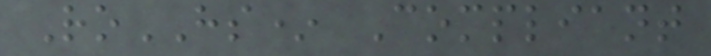RoHS* Compliant
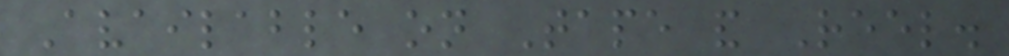Available on Tape and Reel.
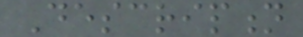Description
